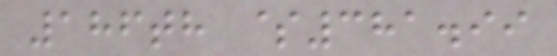186th $381.99
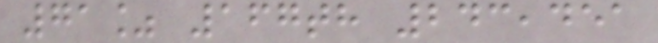71% 167th 243,451
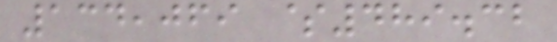134,069 $489.32
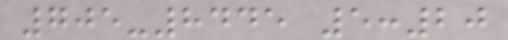705-8445 5:20
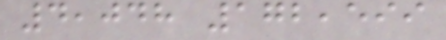4,048 172,599
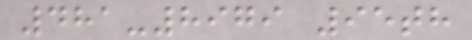481-8979 95th
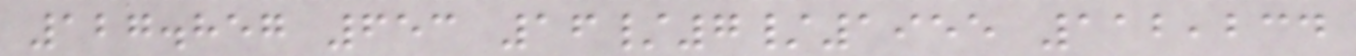127.857 653 16/7/1955 112,234
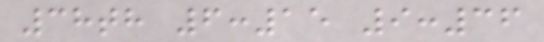38th 6:15 9:36
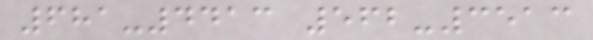681-4413 562-3513
